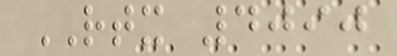RTX 4090
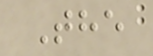The
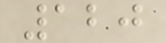120
